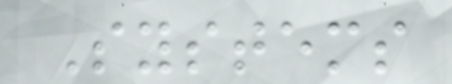Systems
